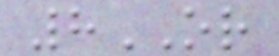8OR
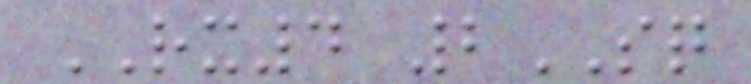RX4 2SQ
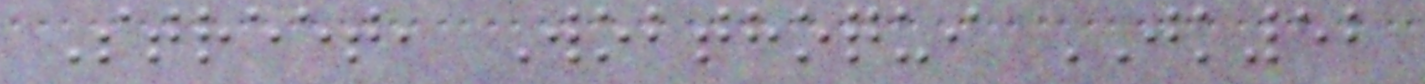Street, Wobthoqui JK52
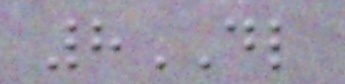8DL
